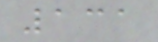131
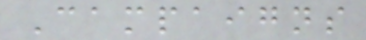Campaigns
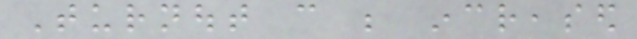Turnout can be increased
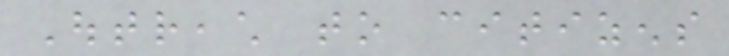Outreach to citizens
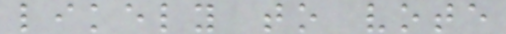likely to vote
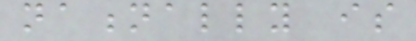nationally is
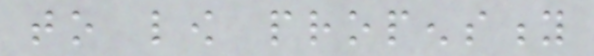to low propensity
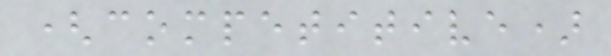(competitive)
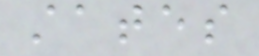states
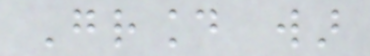Ground war
